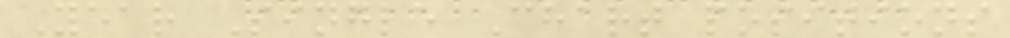Year Single Chart positions
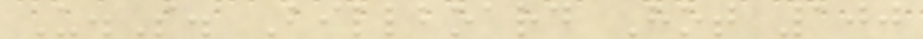U.S. Billboard Hot 100
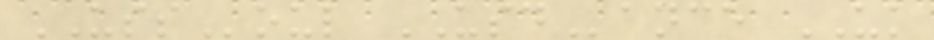USSoul USDance UK
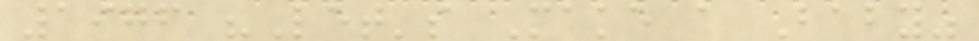1976 "Let's Make a Baby"
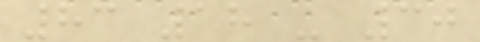83 18 - 30
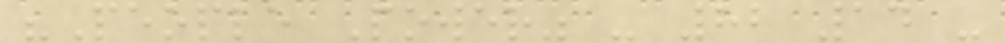"People Power" - 82 14 -
